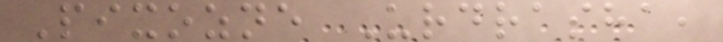Pixozne Urdrasha,
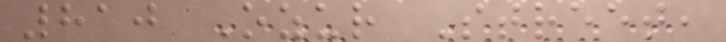810 Ozur Street,
